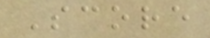Score
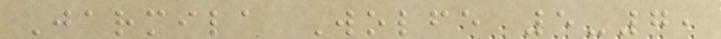Jarmila Wolfe 5-7,
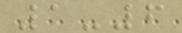1-6
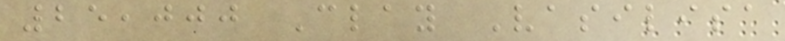25,000 Clay Vasilisa
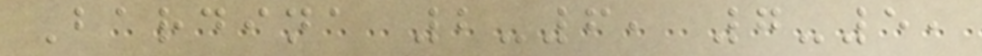Bardina 2-6, 7-5,
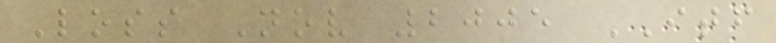Loss Nov 2005 ITF
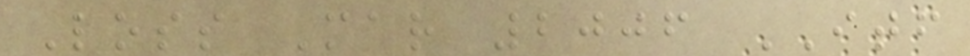Loss Mar 2006 ITF
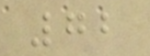72
